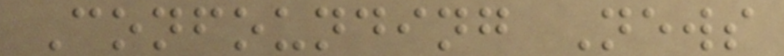Confounding News
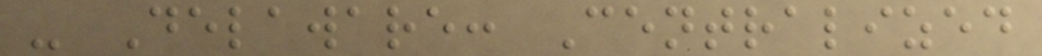- Delaware: Centralized
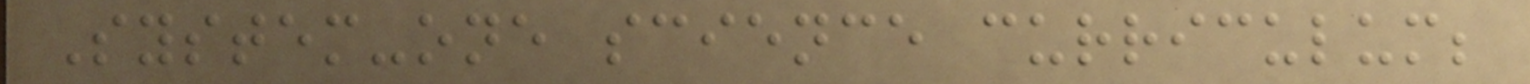System-one science curriculum;
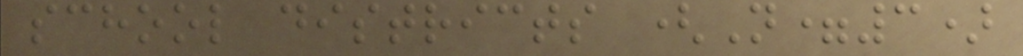school districts (N=3)
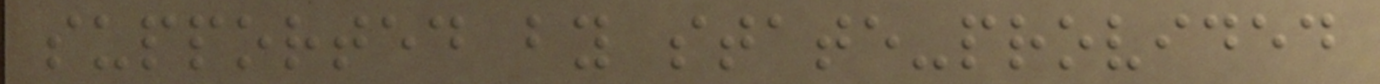supported by state-provided
